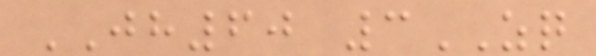JH60 3ZQ
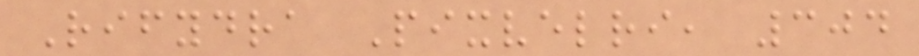Rifydra Pixvelri, 304
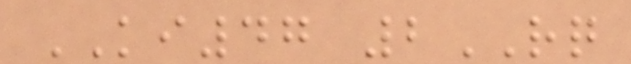KI47 2RQ
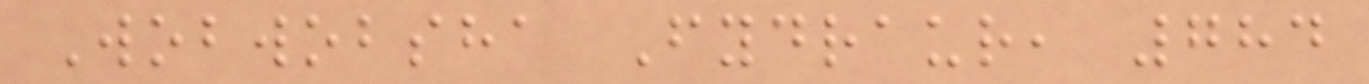Wobwobsha Fydraur, 784
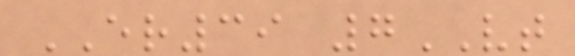ER39 7VT
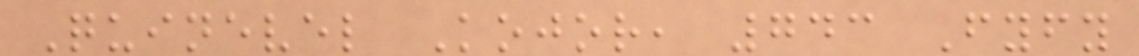Quinevel Kojor, 743 Fyfy
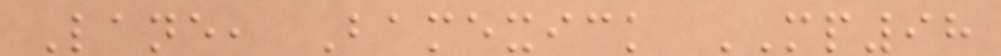Lane, Bamexick MP98
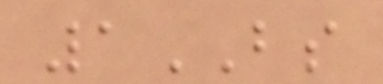1BS
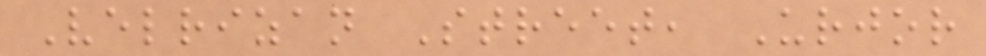Velrizan Street, Urjor
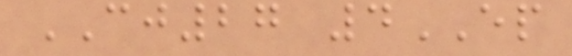CJ27 4EP
